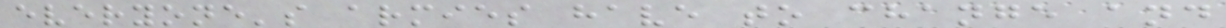everyone's armies have to change and
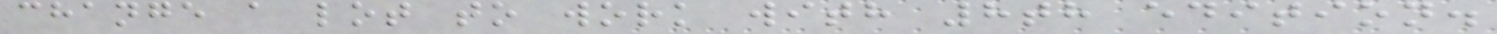change a lot to work with 8th edition.
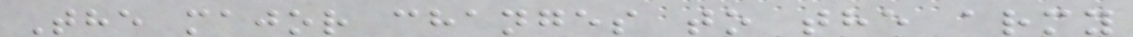The major changes to the army
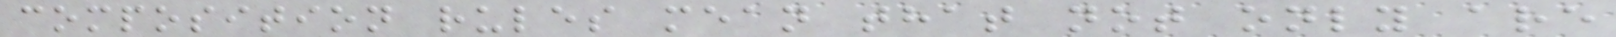composition rules mean that not only are
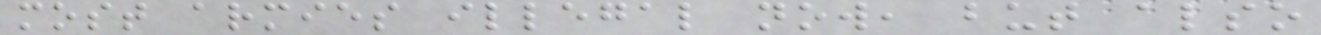most armies illegal now, but also
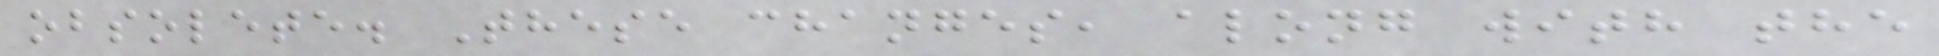obsolete. These changes, along with the
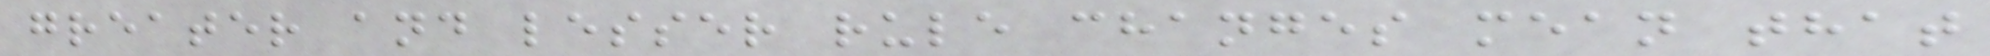greater and lesser rule changes mean that
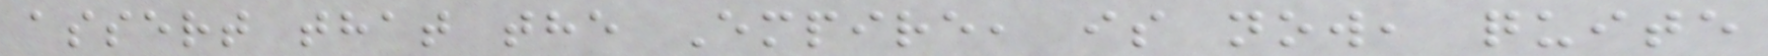assert that the Empire, is now, quite
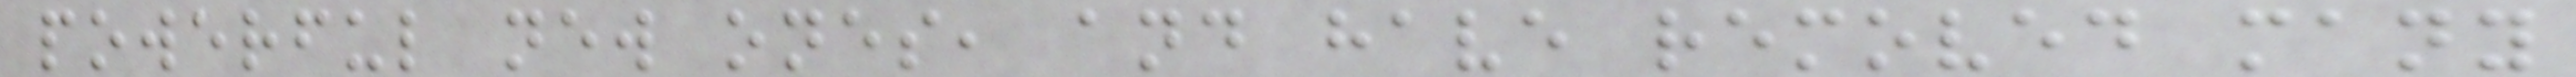powerful new ones, and have removed many
